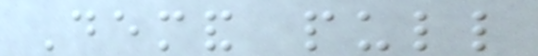Demand pull
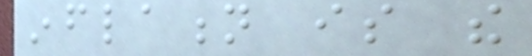inflation is the
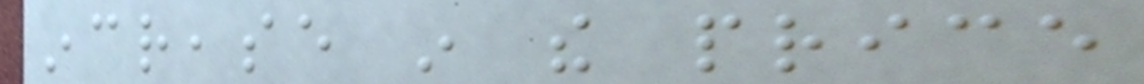increase in the price
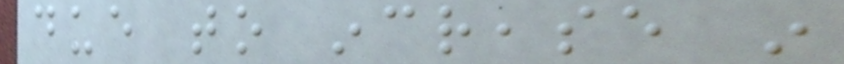due to increase in
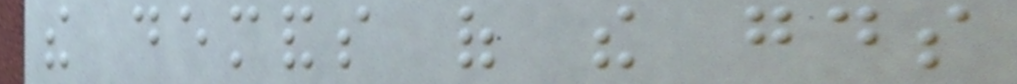the demands of the goods
